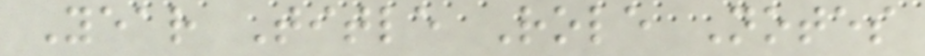Year Title Role Notes
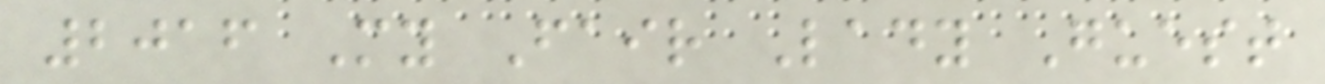2016 My Fair Lady Guest
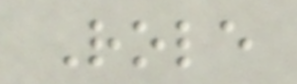Role
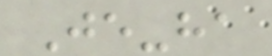Je-ha
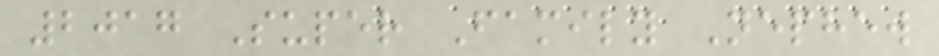2017 Super Family Nephew
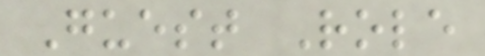Guest Role
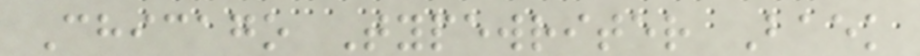Chicago Typewriter Baek
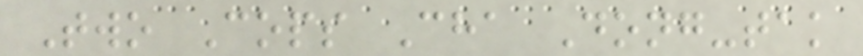Two Cops Cha Dong-tak
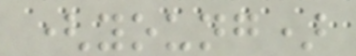(young)
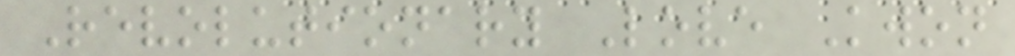Revolutionary Love Kwon
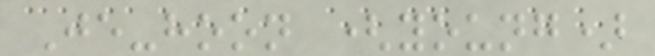Je-hoon (young)
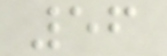56
